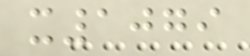x1079
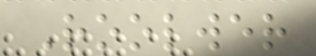Roolwer
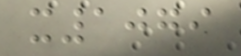x1079
